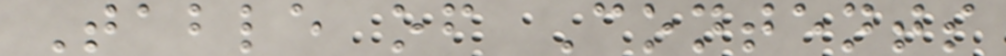Table of Contents
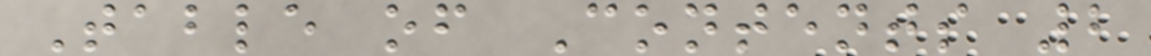Table of Contents 2
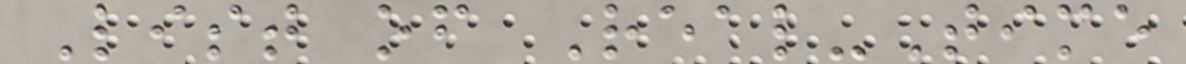List of Real-Time
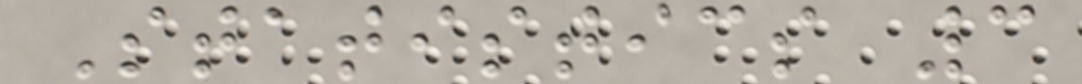Statistics 3
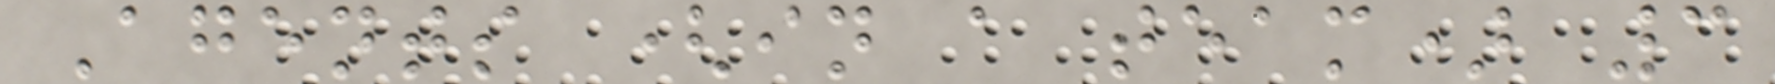Agents (in a team) 3
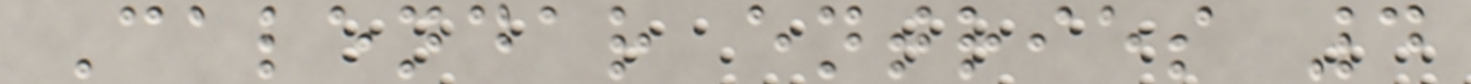Calendar entries 4
